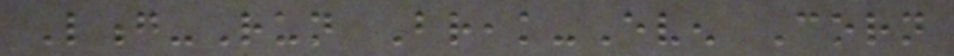Long-Run Break-Even Corn
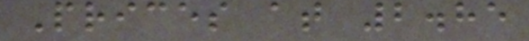Prices at 2.85
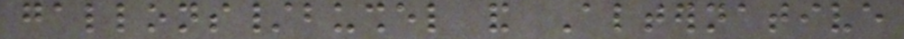gallons/bushel and Alternative
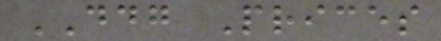DDG Prices
